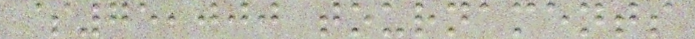$75,000 tournaments
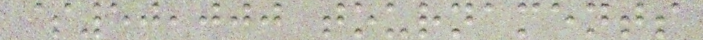$50,000 tournaments
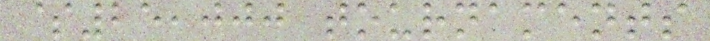$25,000 tournaments
